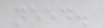need.
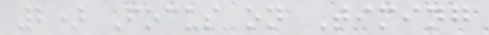2) Focus on Timing
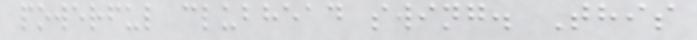powerful clubhead swing. This
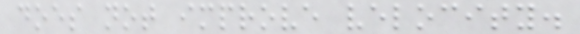does not improve velocity.
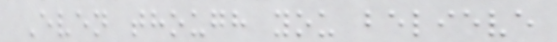Even though you believe
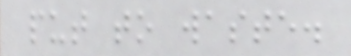put to waste.
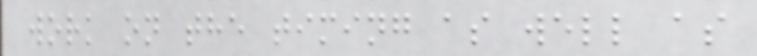work on the timing as well as
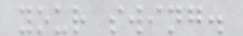your swing.
